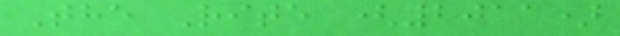The Rite (2011)
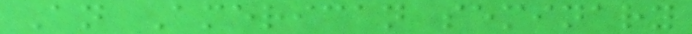An American seminary
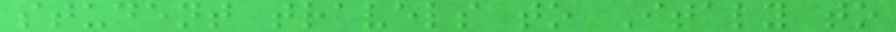student travels to Italy to
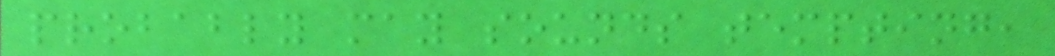probably may sounds tempting,
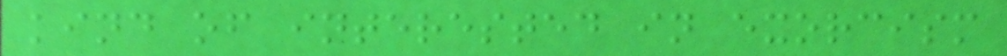kind of interested in exorcism
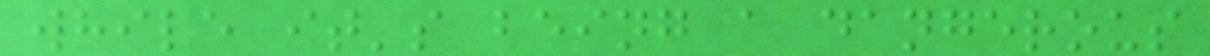while it's being a dangerous
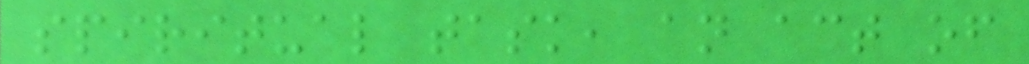spiritual task, an act of
